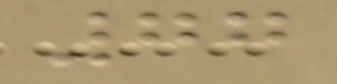77
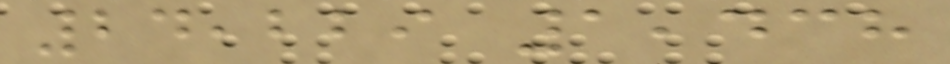24,229 1,438
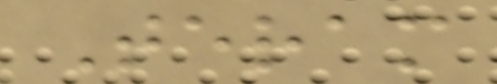Teram
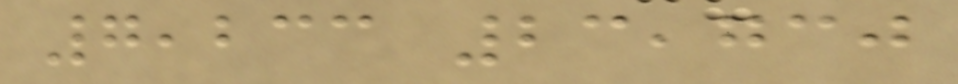7,233 23,730
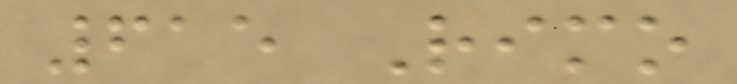615 Rimo
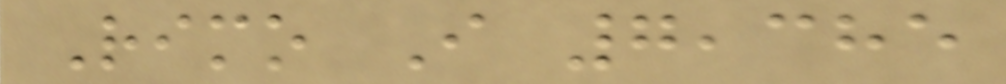Rimo I 7,385
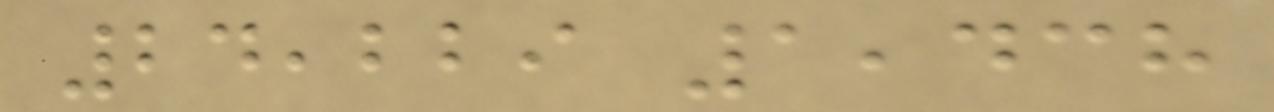24,229 1,438
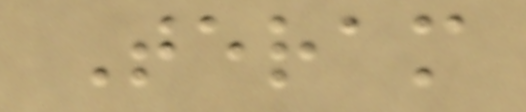Teram
